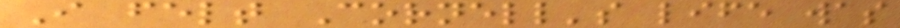I felt Cornell's life was
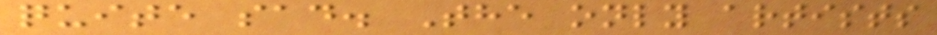quite sad. The only artists
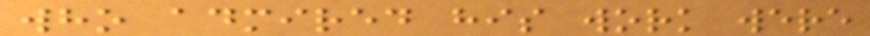who admired his work were
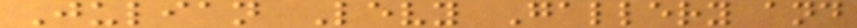Julian Levy Gallery and
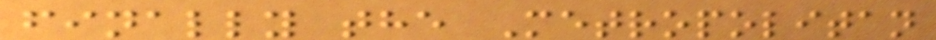finally the Metropolitan
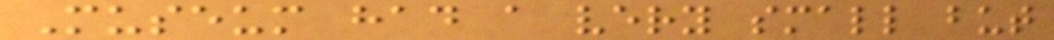Museum had a very small but
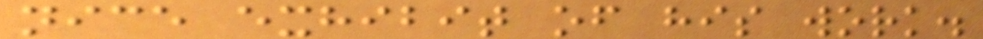nice exhibit of his work.
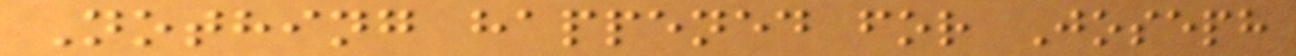Nothing happened for Joseph
